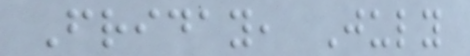Friday, July
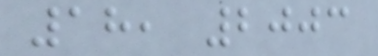18, 2003
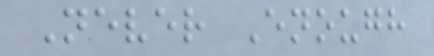Never Enough
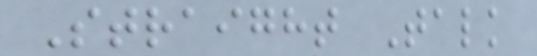Straight Talk
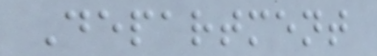Department
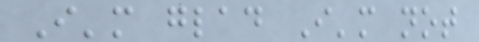I'm glad I'm not
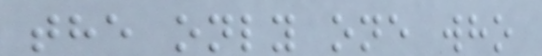the only one who
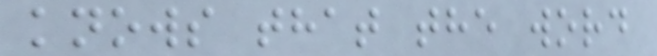knows that the word
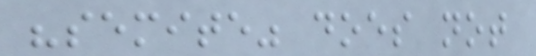"semite" does not
